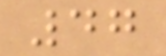47
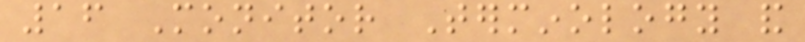16 Monitor Terminology and
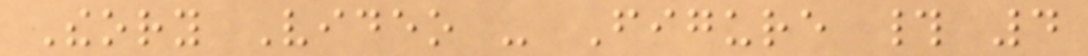Theory Video - Figure # 4
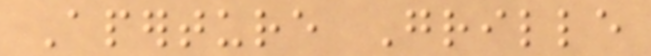Aperture Grille
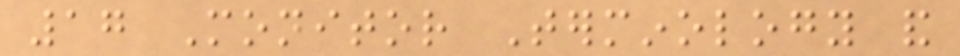17 Monitor Terminology and
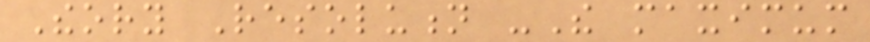Theory Resolution -The maximum
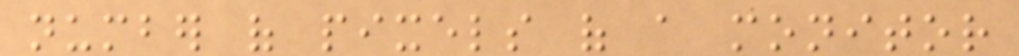number of pixels of a monitor
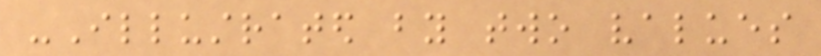-Illustrated by two values
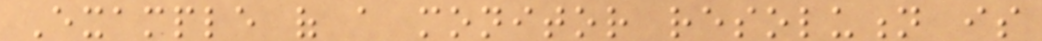Example of a monitor resolution is
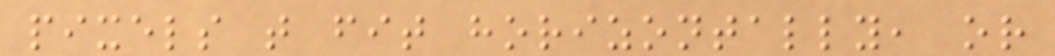pixels that fit horizontally, or
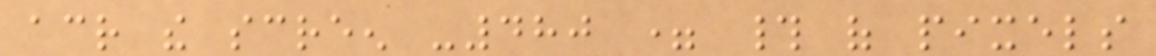across the screen -480 = # of pixels
